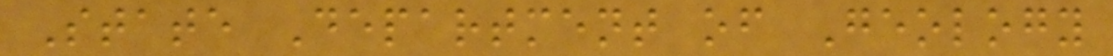State Department of Geology
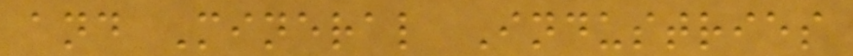and Mineral Industries
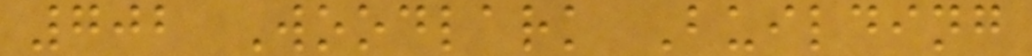702 Woodlark Building
